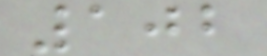102
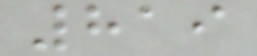819
